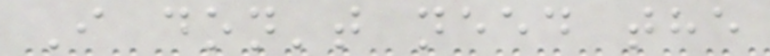I don't need the
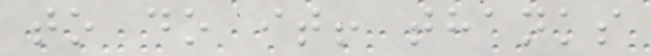to do it! thanks
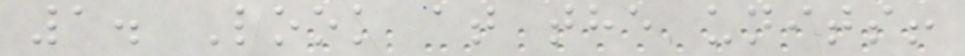1. Look at the units!
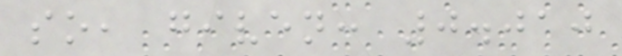so, given: 0.010
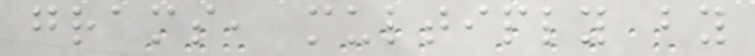grams, multiply by
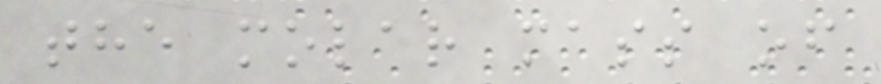the molar mass of
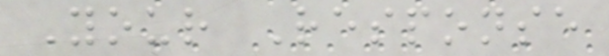Your Response
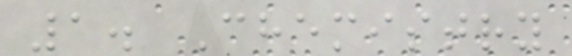1. Chemistry
